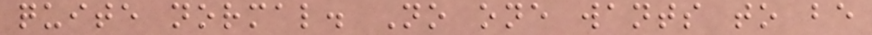quite normal. No one wants to be
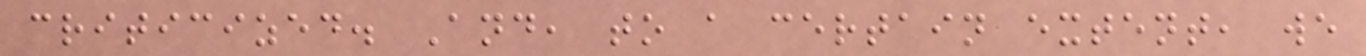criticized. And, to a certain extent, we
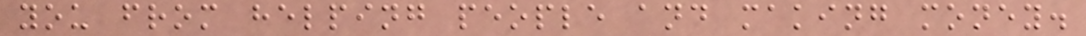you from helping people and making money.
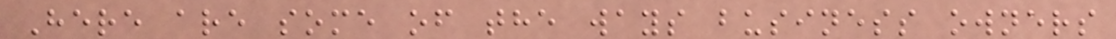Here are some of the ways business owners
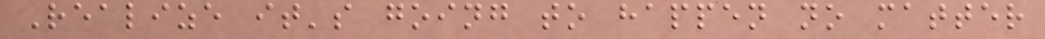Realize it's going to happen no matter
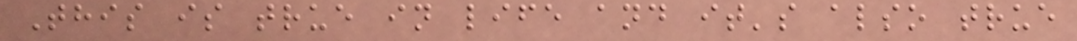This is true in life and it's also true
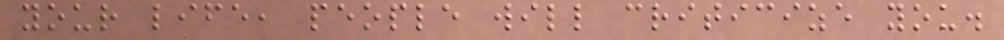your life, people will criticize you.
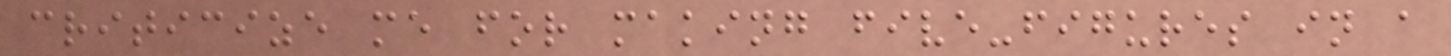criticize me for making five-figures in a
